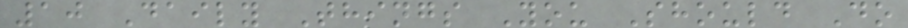10 Daily Things You Should Do
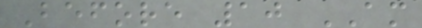Before 10 AM
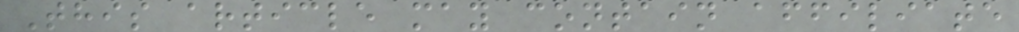This article may contain affiliate
